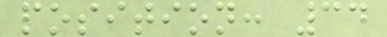position: 34
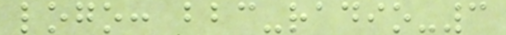logo: bbc-radio-3
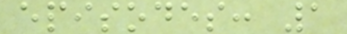episodes: 1
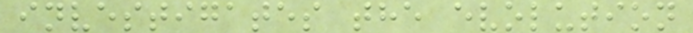investigates the evolution
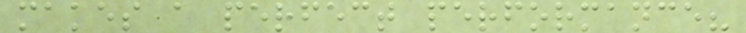makes a perfect performance?
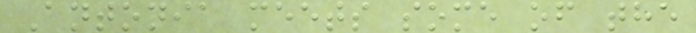Antonia meets some of the
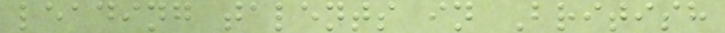leading talents in British
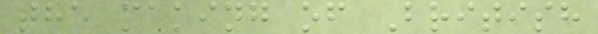the making of British
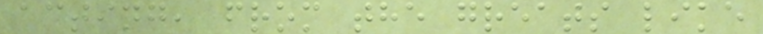acting, from the greats like
